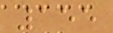155
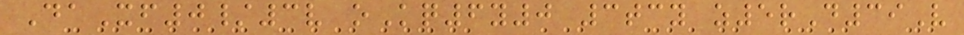DaXf0/3v oKq6y0 3tcy z5rD39V
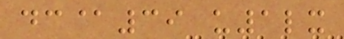dc@39 u1lx
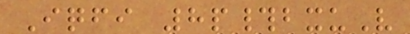Iqfi 8p#bxuV
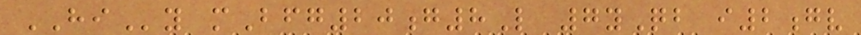HIy mBfg20g8L 7yQb i2gv
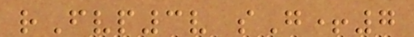rFvp3v sG+7
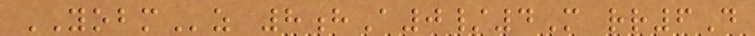YOBMz 8hA0/4M rr6D
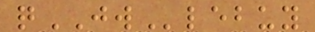qJWlebuy
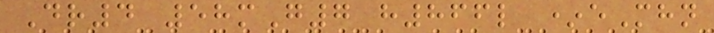Dr4 58mG7 h866l *eMhn
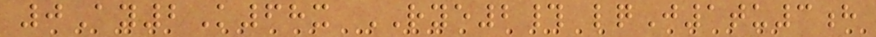0Ay2K68x RYE2# lqJ1tu3h
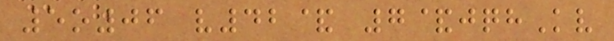5o06 v42& 7&jqhKv
